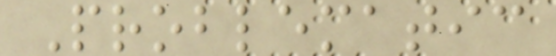Problematic
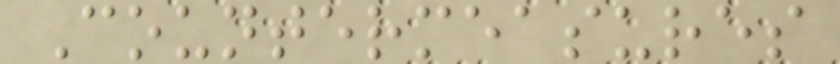Countermeasures
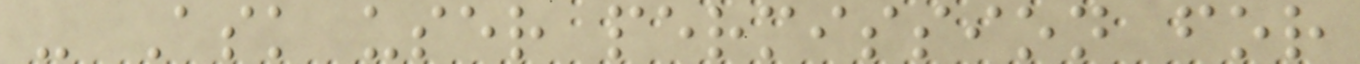- Ask user permission for
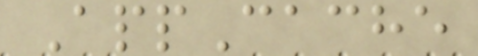AppCache
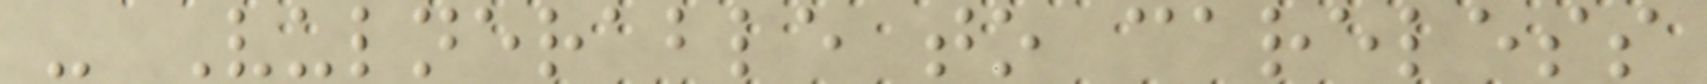- Vulnerable to careless
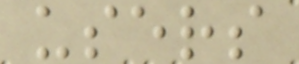users
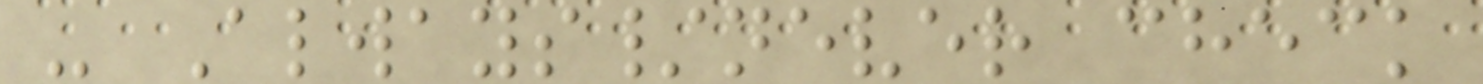- Always/never check
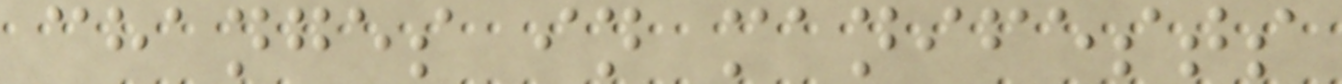changes in manifests
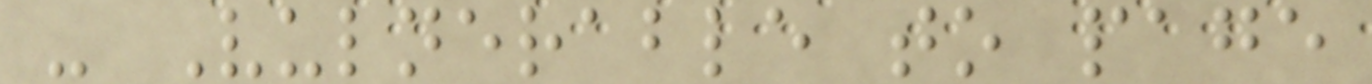- Vulnerable to page
